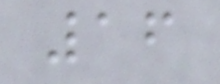16
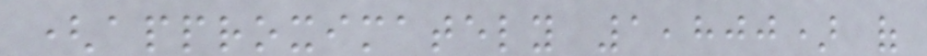(approximately 1,800) of
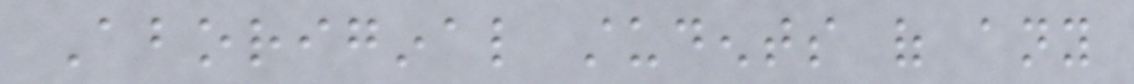Aboriginal students of any
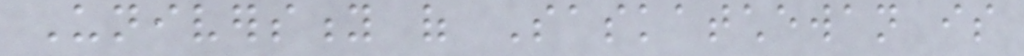University of Saskatchewan is
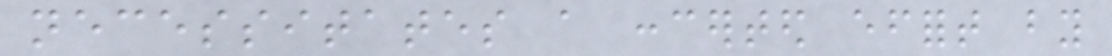necessitates a concerted effort by
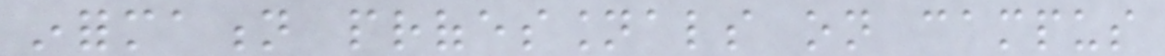information professionals on campus
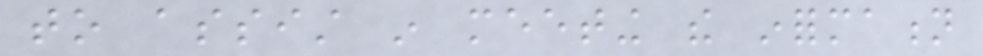to assist in meeting the information
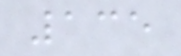135
